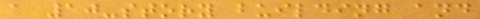a 10-story building and
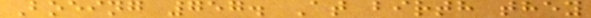Boeing 757. At birth they
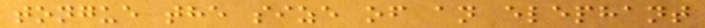tongue the size of an elephant
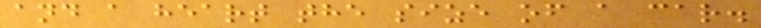and a heart the size of a car.
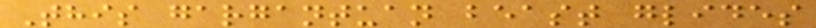This gargantuan beast glides
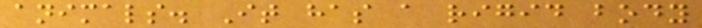animals. It has a rigid body
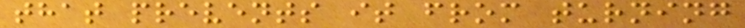that prevents it from turning
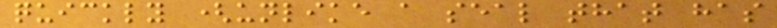quickly (unlike a seal that has
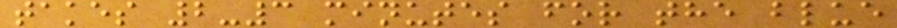takes 2-3 minutes for the blue
